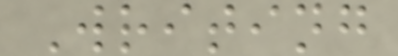Writing
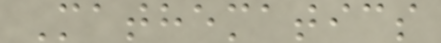Mathematics
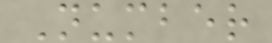Number
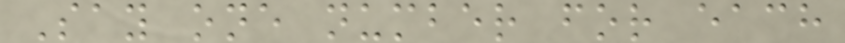Say one number for each
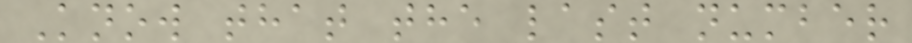Know that the last number
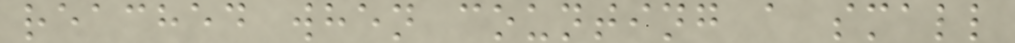reached when counting a small
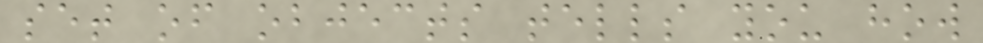set of objects tells you how
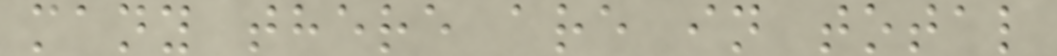many there are in total
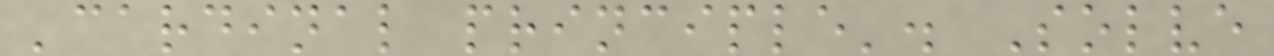'cardinal principle'. Solve
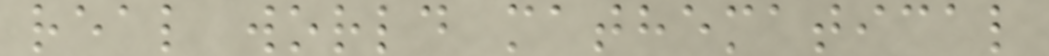real world mathematical
